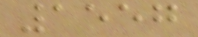1557
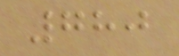780
